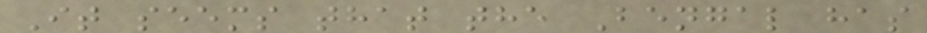It seems that the Bengal has
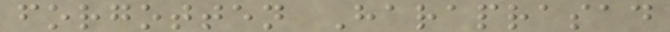forgotten Haraprasad
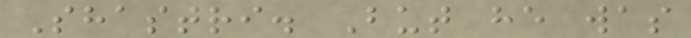Shastri. But he was
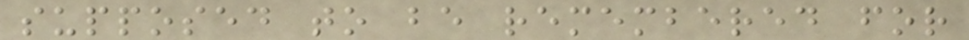supposed to be remembered for
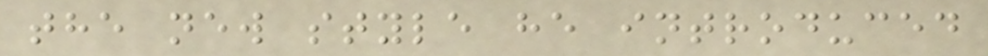the new style he introduced
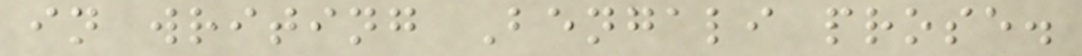in writing Bengali prose.
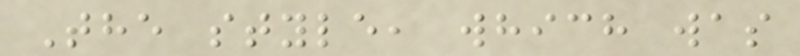The style, which was
